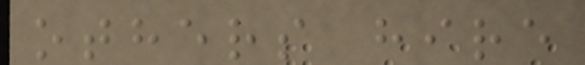others hire
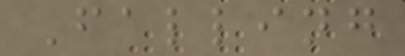Falling
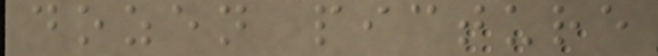dozen picture
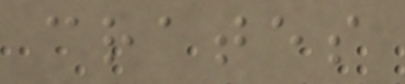crates
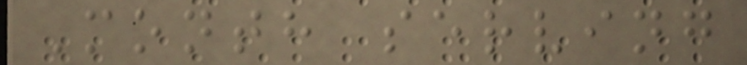Month serving
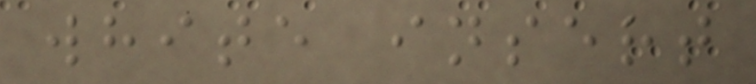white insert
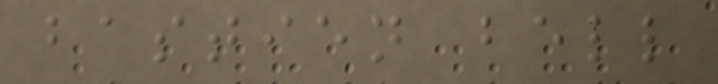bastien bell
